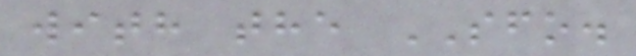with the SFO.
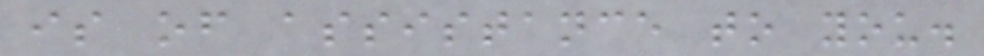is of assistance to you.
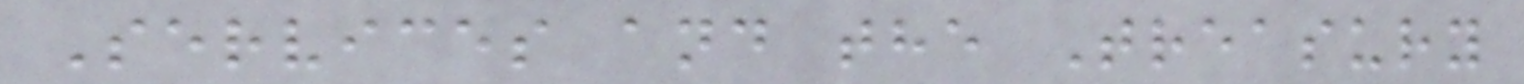Services and the Treasury
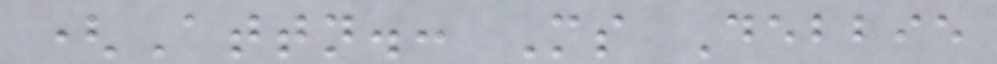(Attn.: Ms Debbie
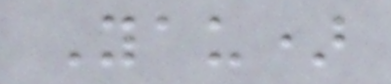Yau)
